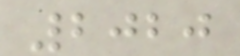2020
